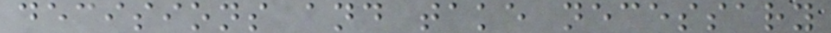decisions and take necessary
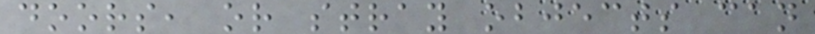doors, or stray objects can
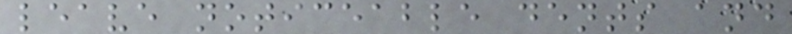leave noticeable dents and
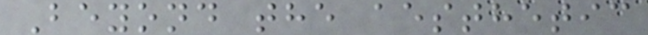Beyond the aesthetic
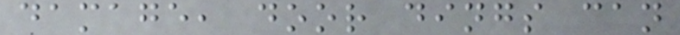damage, door dings can
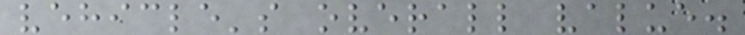vehicle's overall value.
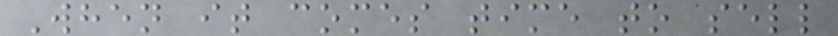When it comes time to sell
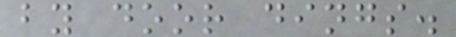by door dings.
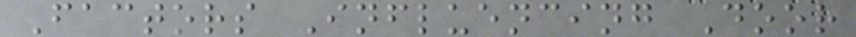Factors Influencing Door
